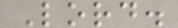Lord.
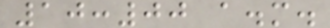10:00 a.m.
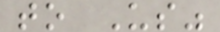to Us"
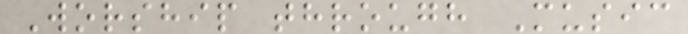Worship through Music
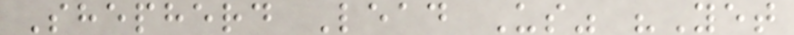Shepherd Lead Us" "Yet
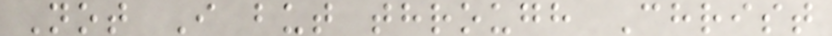Not I but through Christ
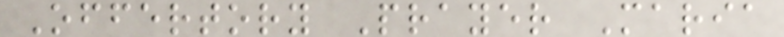Offertory Prayer Maria
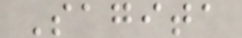Sagita
